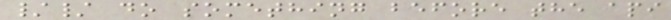// do something before the api
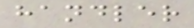handler
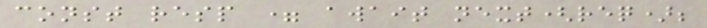const resp = await next(req);
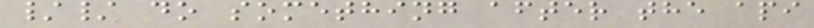// do something after the api
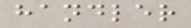handler
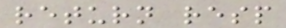return resp
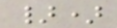})
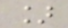]
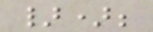});
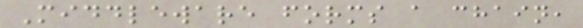Middleware forms a chain,
